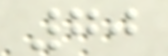70
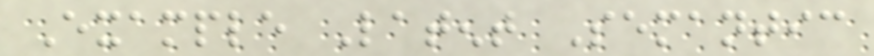Example Latent Semantic
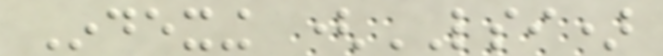Indexing (LSI)
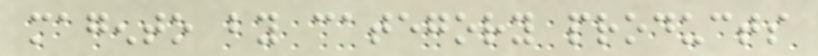magento by category products
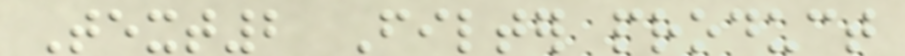Text2 Filter product
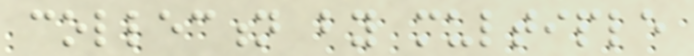collection by multiple
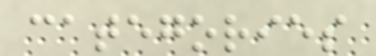categories
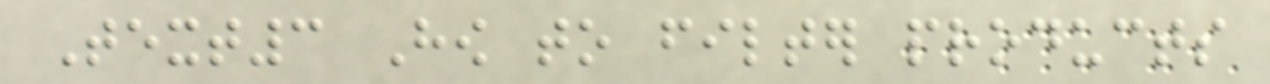Text3 How to filter products
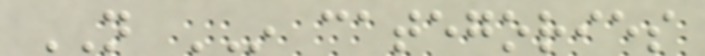NOT IN categories
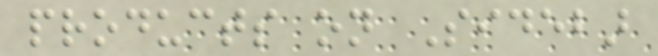products on Sidebar
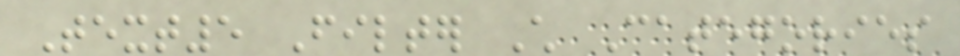Text5 Filter Child Categories
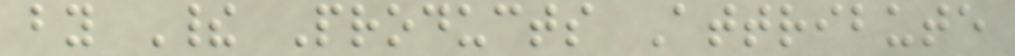by Their Products Attribute
